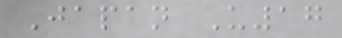Japan U17
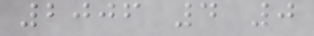2006 4 0
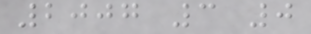2007 3 0
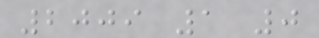2009 1 0
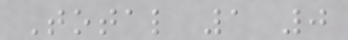Total 1 0
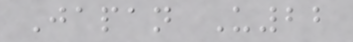Japan U22
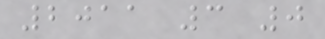2011 3 0
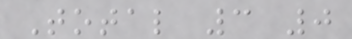Total 3 0
